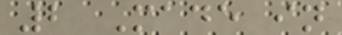2 Made in
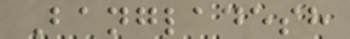Bangladesh
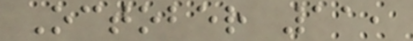October 11,
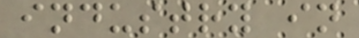industry in
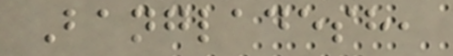Bangladesh,
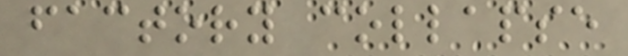factory collapse
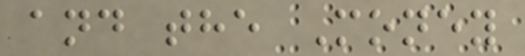and the Money
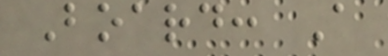Board: A
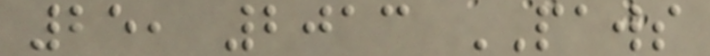25, 2013 PAWS
